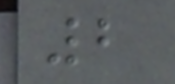2
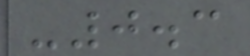-0.3
